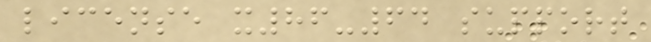license x86-64 support
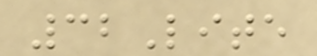32Lite
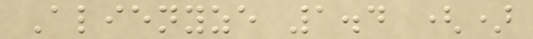Alienyze 1.4 ()
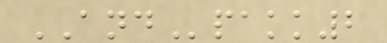ANDpakk2
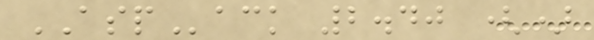ASPack 2.40 ()
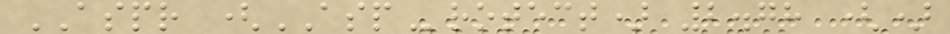ASPR (ASProtect) 2.78 ()
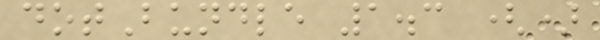dotBundle 1.3 ()
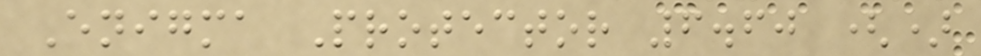Enigma Protector 6.60 ()
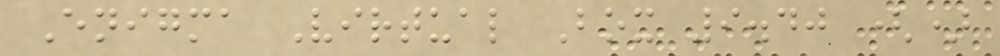Enigma Virtual Box 9.40 ()
